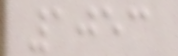1053
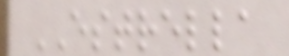ESTRELLA
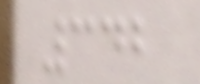342
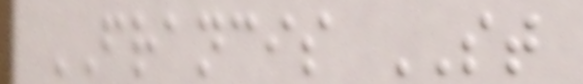FRANCIS ST
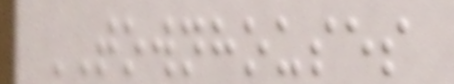TOWNHOUSES
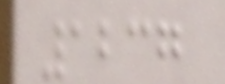1237
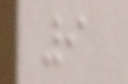9
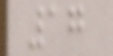17
